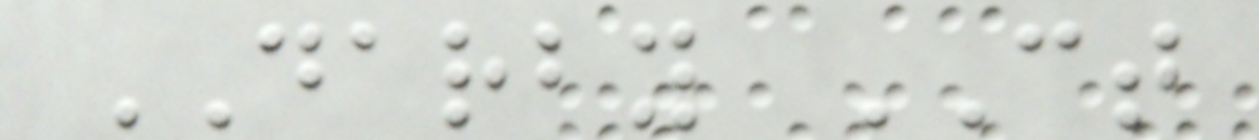DARBY CT
